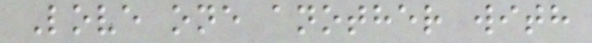Love one another with
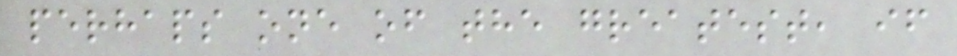perhaps one of the greatest, if
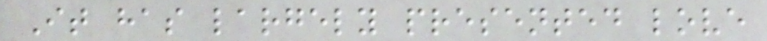It has largely presented love
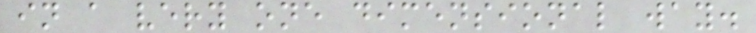in a very one dimensional way.
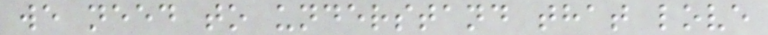we need to understand that love
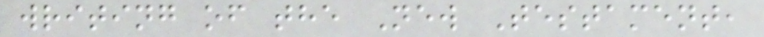writing of the New Testament,
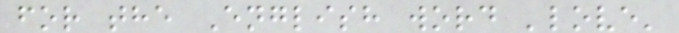for the English word 'love'
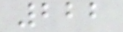222
